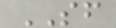SF
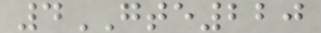4GTE220
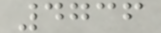4736
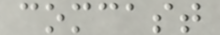comcast
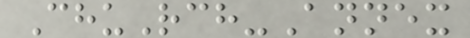ChuRch-Annex
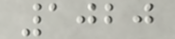1020
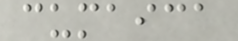cumaica
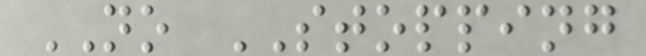NO STOPPING
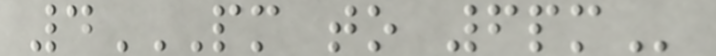4PM TO 6PM
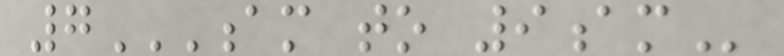7AM TO 9AM
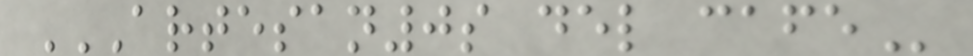ARTESAN0S DEL CAFE
